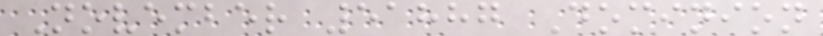November 51887 Dominion
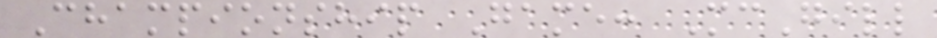Championship Game: McGill
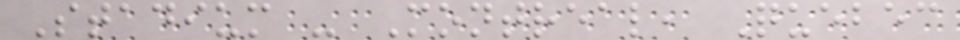Stadium - Montreal, Quebec
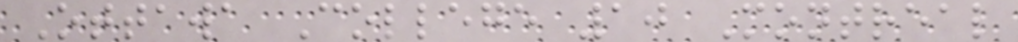Ottawa College 10 Montreal
